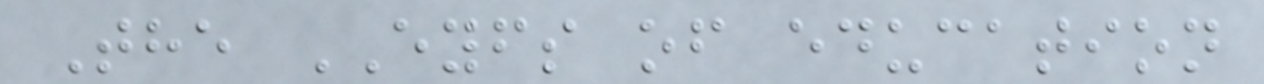The EYFS of education
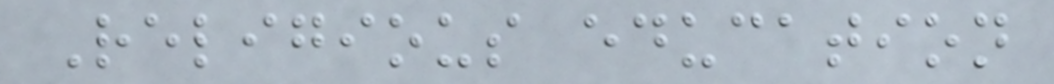Religious education
